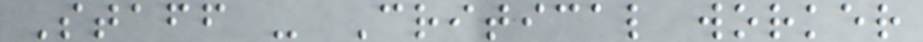Staff - Critical worker
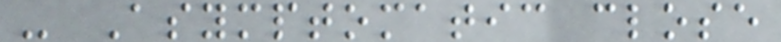- Asymptomatic close
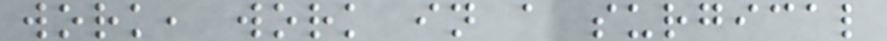work, work in a surgical
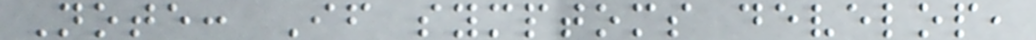Note: If symptoms develop,
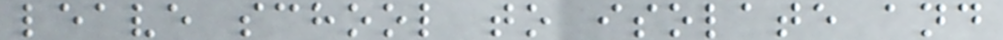leave school to isolate and
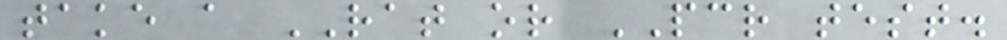take a RAT or PCR test.
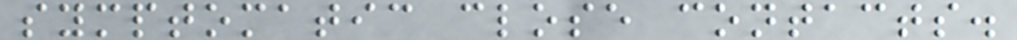symptomatic close contacts.
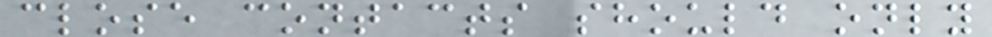close contacts should only
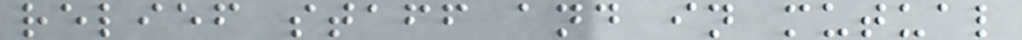relief staff and in mutual
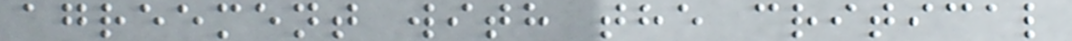agreement with the critical
